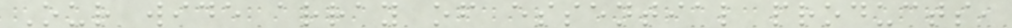Our wide array of essential products,
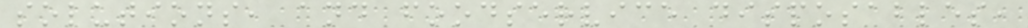solutions, and foodservice disposables,
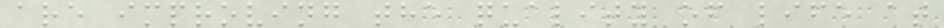are improving the quality of life at
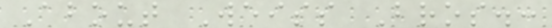About Weiss Bros.:
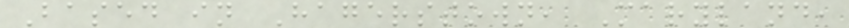Based in Hagerstown, Maryland,
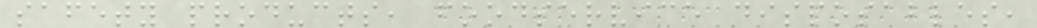safety products, foodservice disposables,
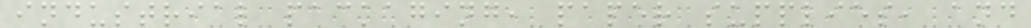industrial packaging, paper supplies, and
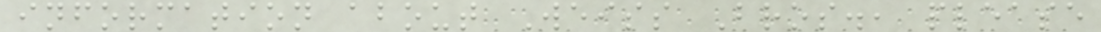information about Weiss Bros., please
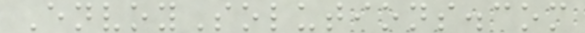EnvoySolutions.com
